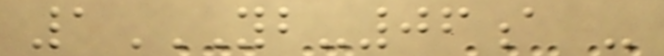1YB-06A -
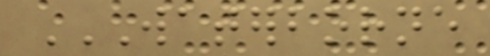WATERBORNE
